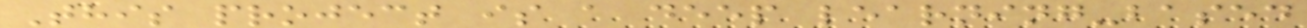This project is a deep learning-based
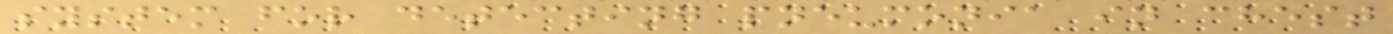system for detecting pneumonia in chest
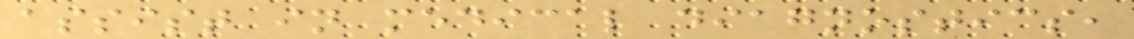assist in medical diagnostics,
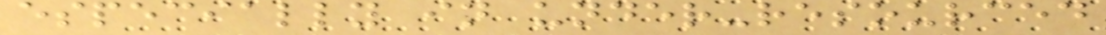especially in under-resourced
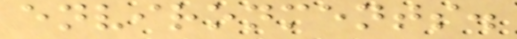environments.
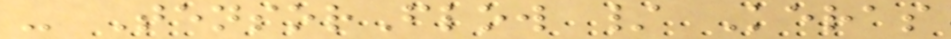- TensorFlow / Keras
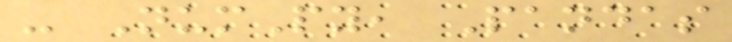- NumPy, Pandas
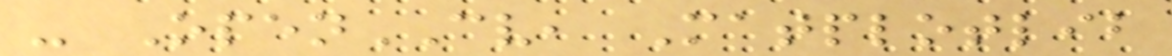- OpenCV, Matplotlib
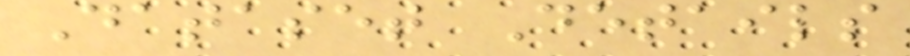Dataset Details
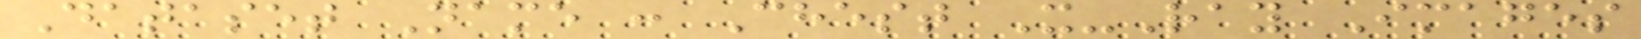Dataset Name : Chest X-Ray Images
